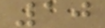10
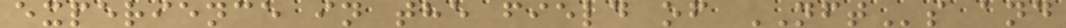experience in the field of NFTs and
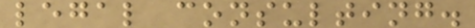legal consulting.
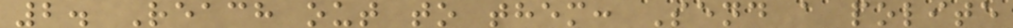2. Reach out to them: Send a polite
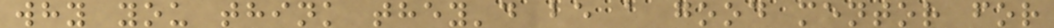why you think they'd be a good mentor for
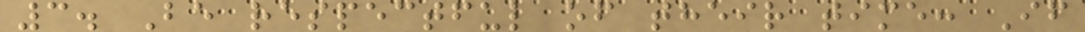3. Be respectful of their time: If
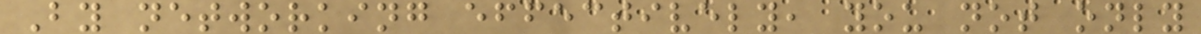By networking effectively, you not only
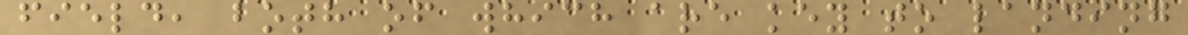field, both of which are key to landing
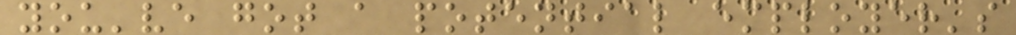you've got a potential employer's
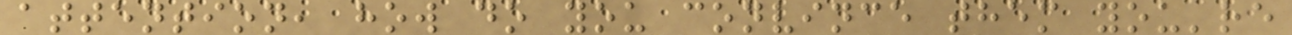attention, how do you convince them you're
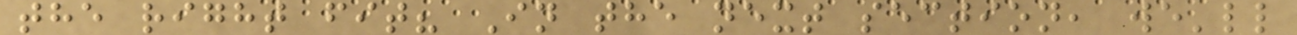the right fit? In the next section, we'll
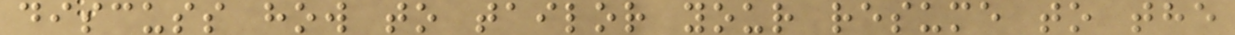discuss how to tailor your resume to the
